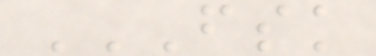FSK
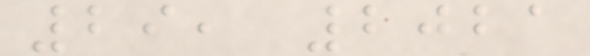29, 2021
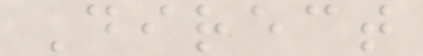Direct
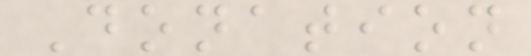Donation
